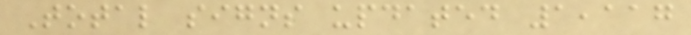Total signs updated 1,117
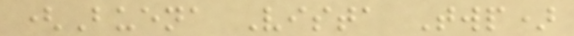(Buena Vista Twp)
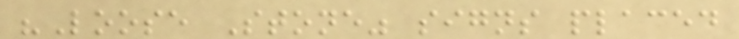"Loose Stone" signs placed
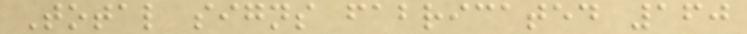Total signs fabricated 160
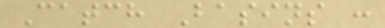Catch Basins :
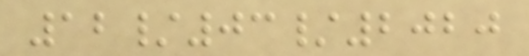12/03/2020
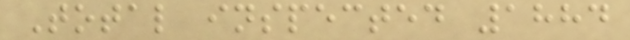Total inspected 1884
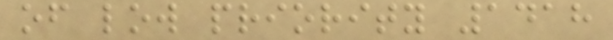of low priority 1418
